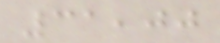31,00
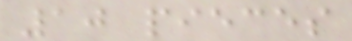10 pieces
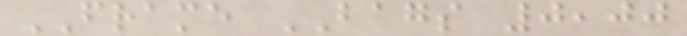FRAME BAGS 0,00
